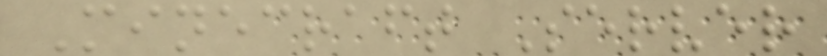Minecraft Server
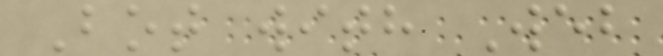Bot with Web
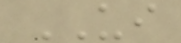UI
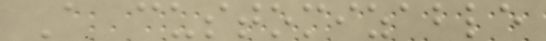A customizable
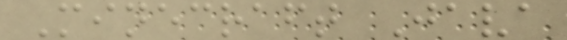Minecraft Java
